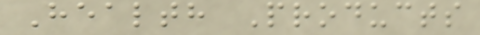Health Products
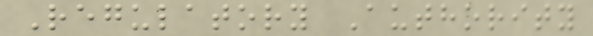Regulatory Authority
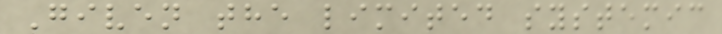Given the limited systemic
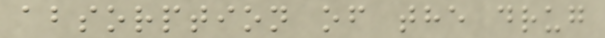absorption of the drug
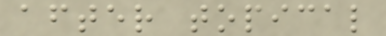after topical
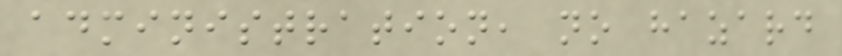administration, no hazard
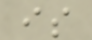is
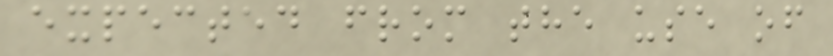expected from the use of
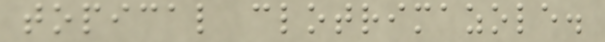topical clotrimazole.
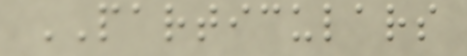PARTICULARS
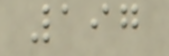197
